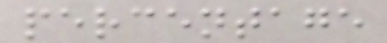percentage
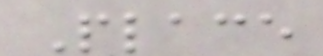Place
